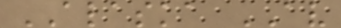ALASKA AV
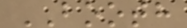BOOTH
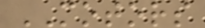MOTORS
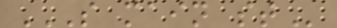S MAIN ST
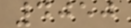4050
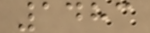1483
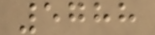5788
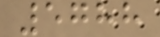5788
